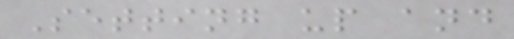Setting up and
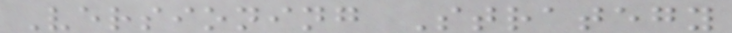Versioning Strategy
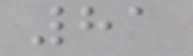81
